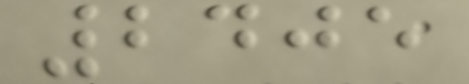2405
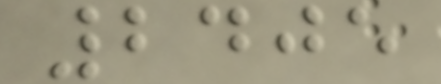2405
